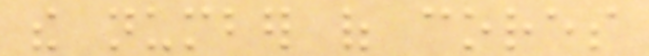the number of cores
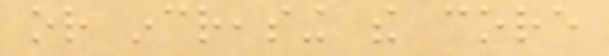or increasing the core
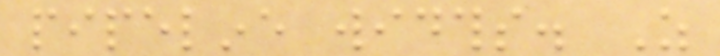pipeline widths. As
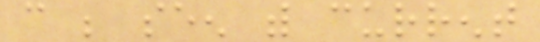can be seen with current
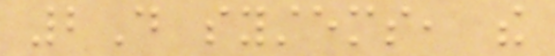2D systems, the
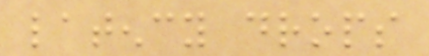latency drops
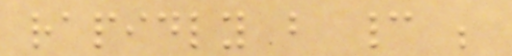rapidly but cannot be
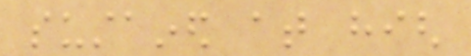sustained at high
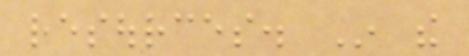resources. In the
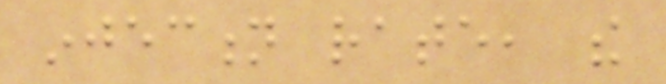injection rate, the
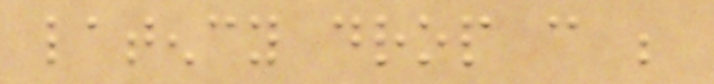latency drop can be
